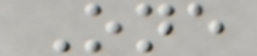One
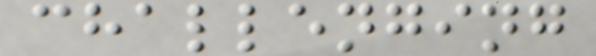challenging
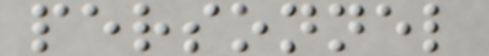personnel
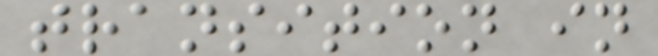transition in
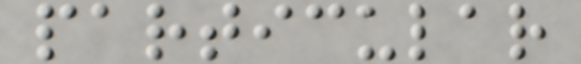particular
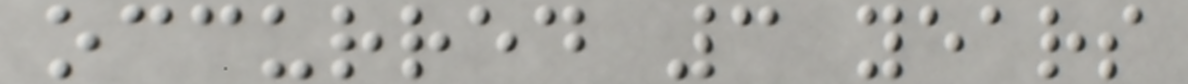occurred 3 years
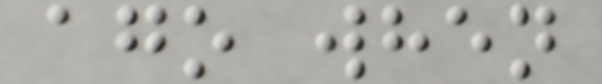ago when
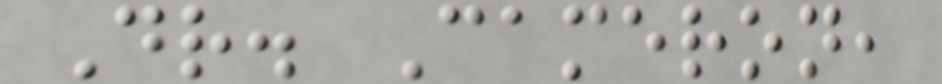Dr. Cameron,
